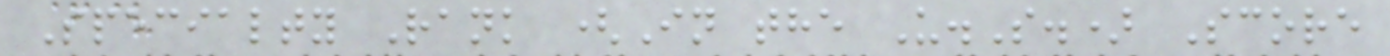Specialty Rank (In the U.S.) Score
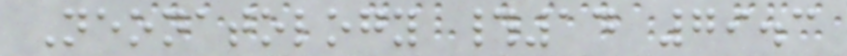Neonatology #14 79.3
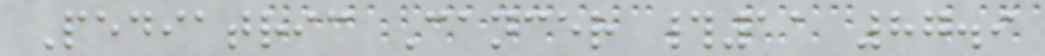Pediatric Cancer #11 87.9
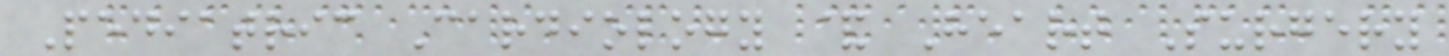Pediatric Cardiology & Heart Surgery
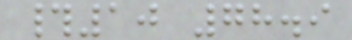#10 78.9
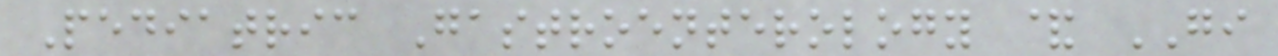Pediatric Gastroenterology & GI
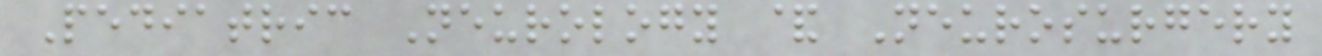Pediatric Neurology & Neurosurgery
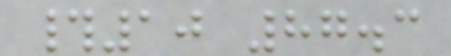#10 87.3
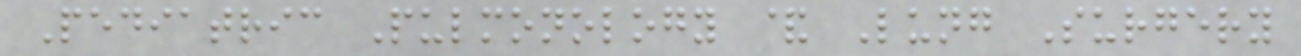Pediatric Pulmonology & Lung Surgery
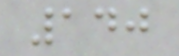140
